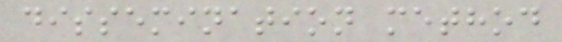dissemination method
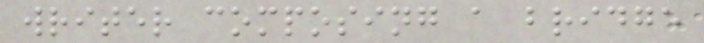writer composing a bridge
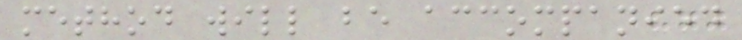method will be accompanied
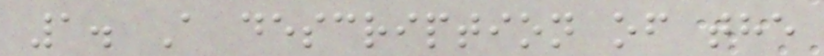1. A description of the
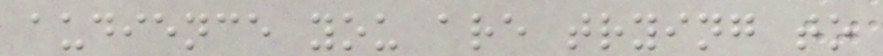audience you are trying to
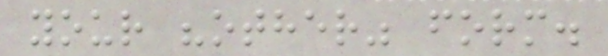your "other" form.
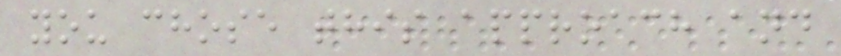you chose this approach and
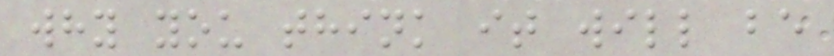why you think it will be
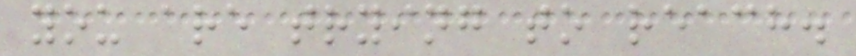you are trying to reach.
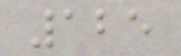125
